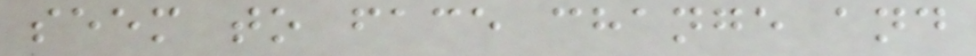seem to face change and
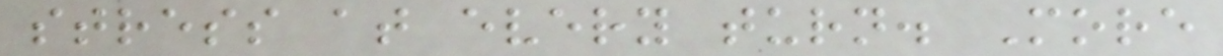stress at every turn. More
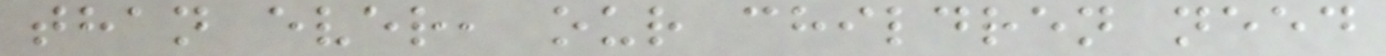than ever, our children need
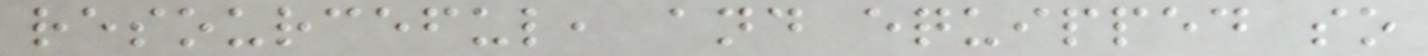resourceful, and equipped so
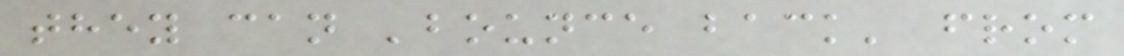they can 'bounce back' from
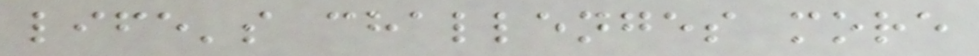life's challenges more
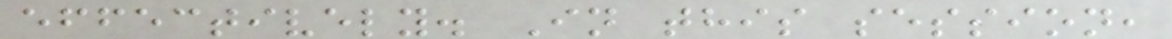effectively. In this session,
